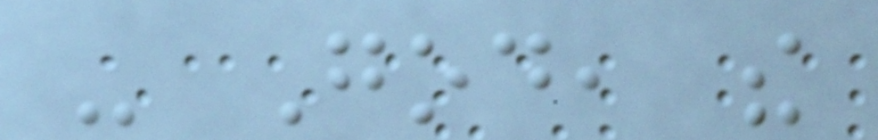- God, the
